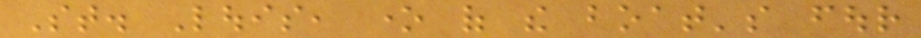St. Louis, one of the boat's four
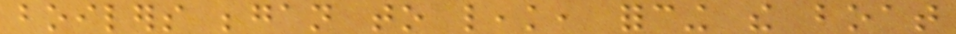boilers began to leak, forcing the boat
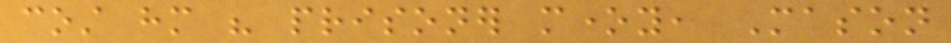cost him his prisoner money, Mason
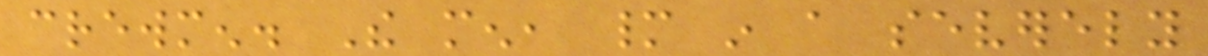crewmen. The men, many in a severely
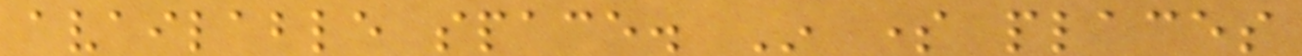available space. In some places
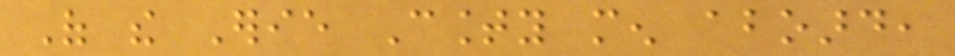Of the Erie County men aboard,
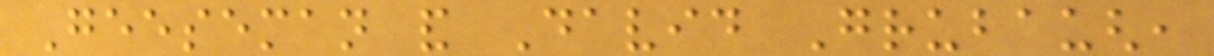Geeseman and David Grubaugh,
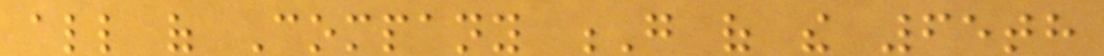all of Company G of the 65th
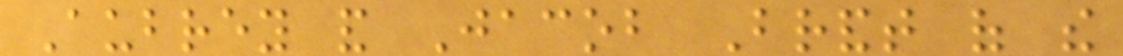Aubrey and Jacob Brandt of the
